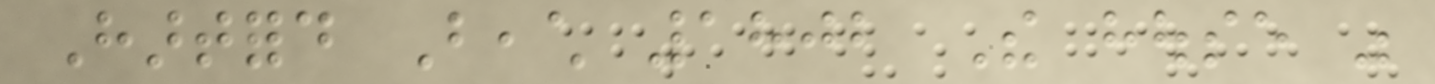Hartford Beach 1802 The house was
